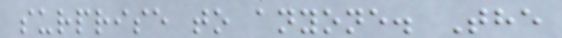surprise to anyone. The
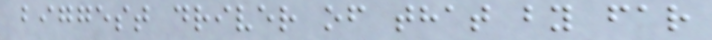biggest driver of that by far
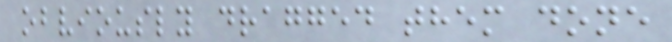obviously dragged them done
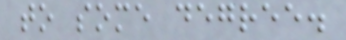to some degree.
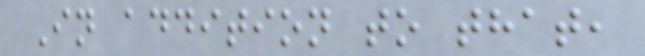In addition to that,
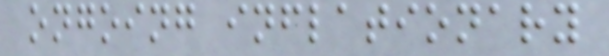ongoing inflationary
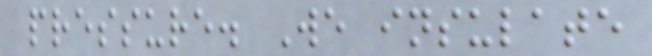pressure. We insulate
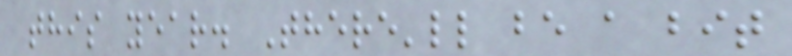this year. There'll be a bit
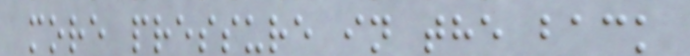more pressure in the back
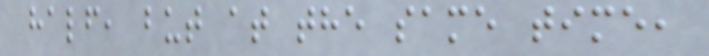half, but at the same time,
